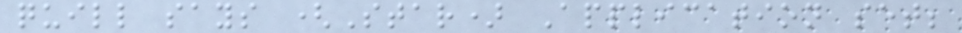quill says (Star) Application set;
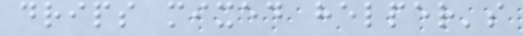drips mixed helper's
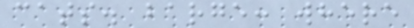cats. barge: where
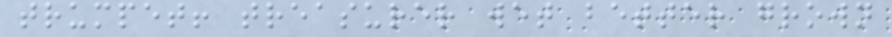trumpet! treasurer wet better grown
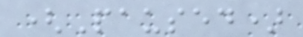(Paused)
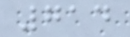714
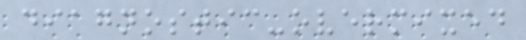diagnostic-overmixed
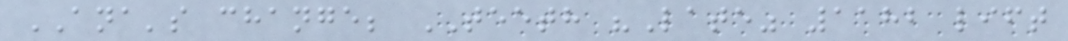ANA's change; TEETH "Late" 1182 lift
